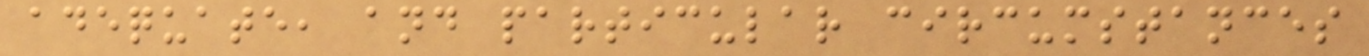adequate, and particular circumstances
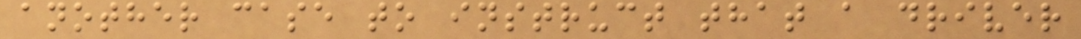another case to instruct that a driver
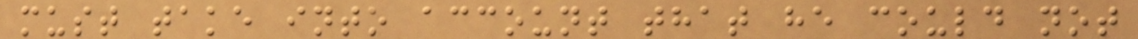must take into account that he could not
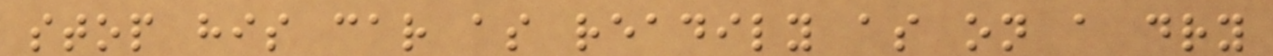stop his car as readily as on a dry
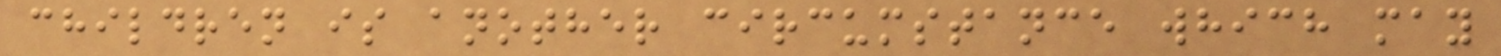children is another circumstance which may
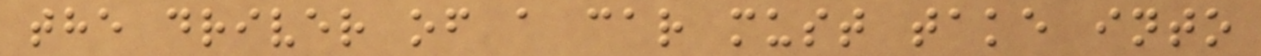the driver of a car must take into
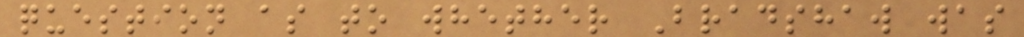question as to whether Bradshaw was
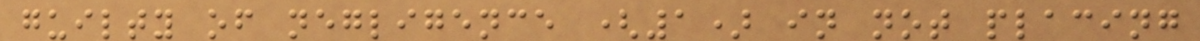guilty of negligence (1) in not placing
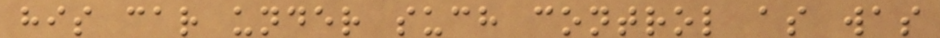his car under such control as was
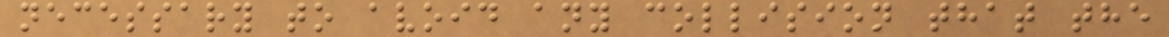necessary to avoid any collision that the
